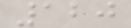120
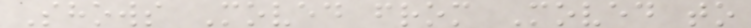Shows Moved from Moved to
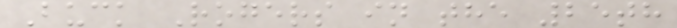Buck Rogers in the 25th
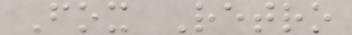Fox Retro
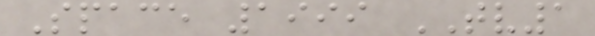Space 1999 TV1
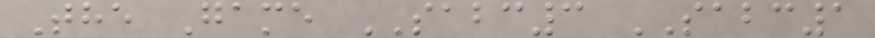The Game SABC3 SABC1
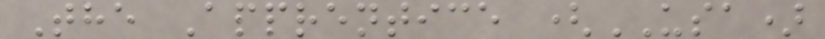The Apprentice (USA)
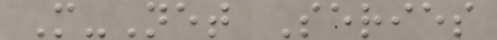M-Net Series
